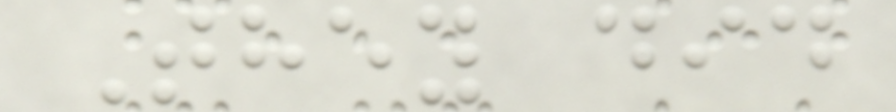They did
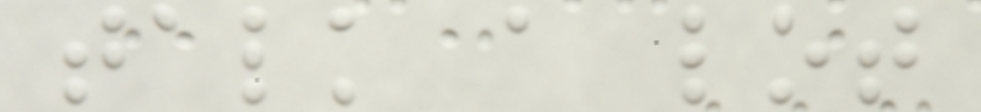talk a lot
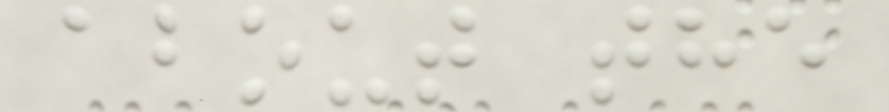about the
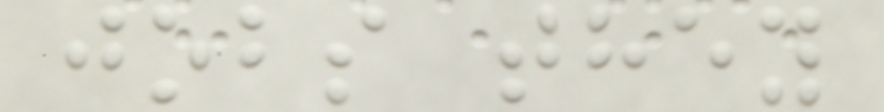jobs they
